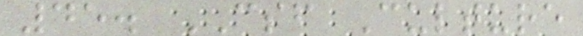45. CSF Culture
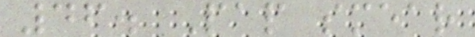46. Pap smear
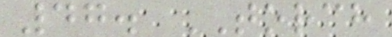47. TORCH
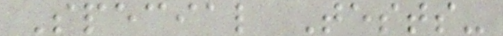Special Tests-
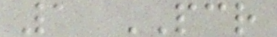1 PCR
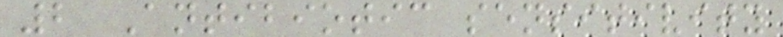2 Antibiotic sensitivity
